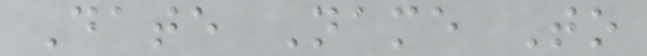Date Name To
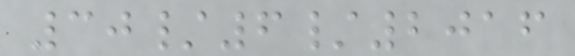30/6/2016
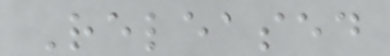Released
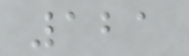121
